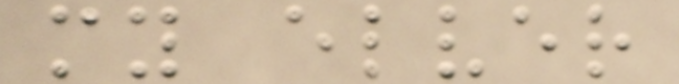my elver
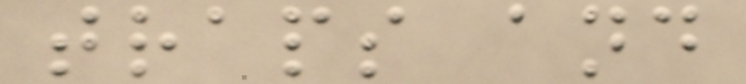traps and
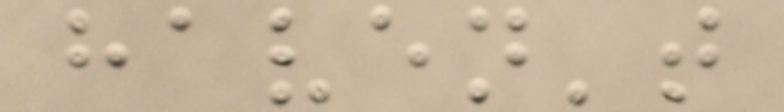haven't
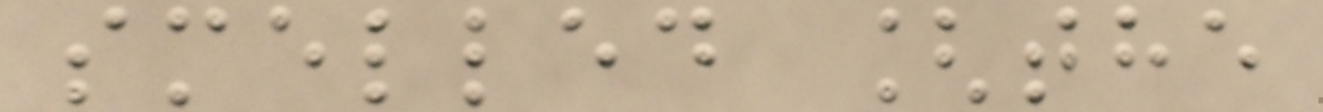smelled [the
